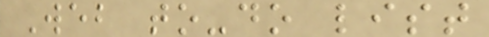Web to-do list
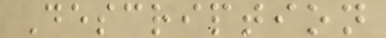Description
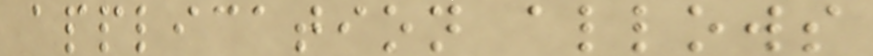application allows
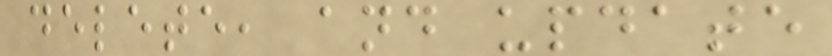delete, and update
